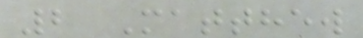2 Matthew
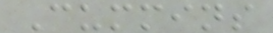Cummins
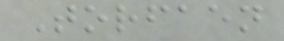Torfaen
